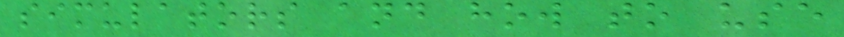simulators and how to use
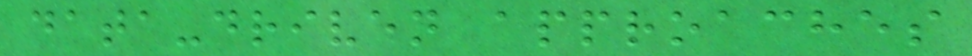data-driven approaches
